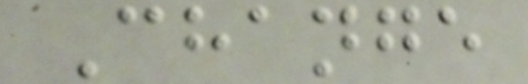Change
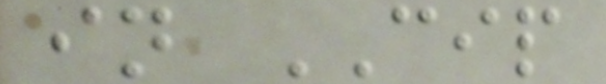in CIP
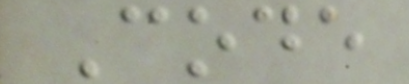Code
